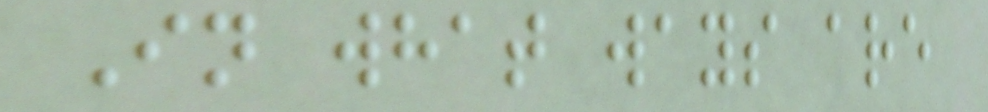In what ways are
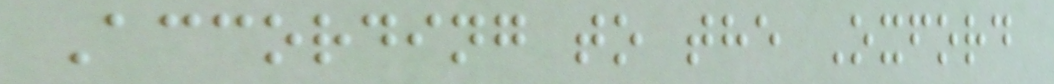According to the Oxford
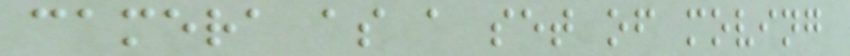camera as a set of moving
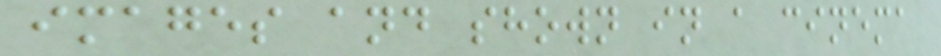images and shown in a cinema
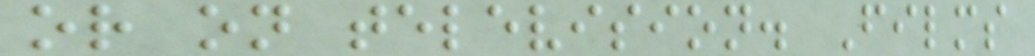or on television. Films
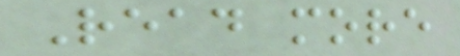Read more
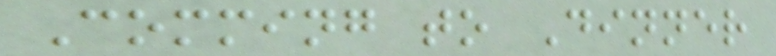Comming to Dinner
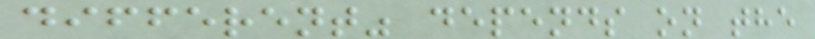different" depends on the
